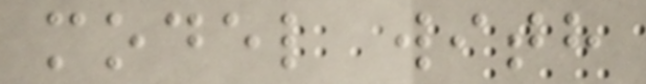model with
